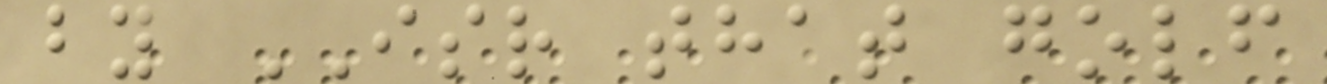by ISR that golf
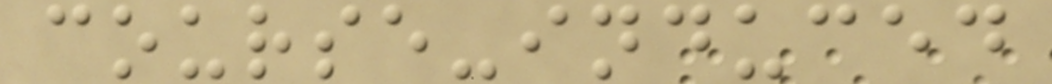course-induced
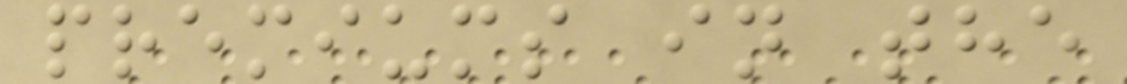premiums in the
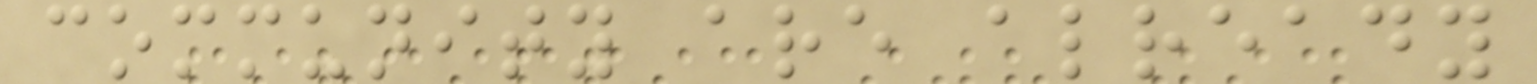community are already
